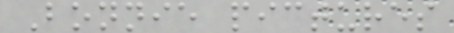Bonnie pictures
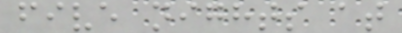five nights at
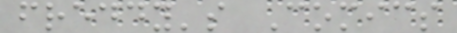freddy's Comics
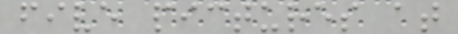five pictures at
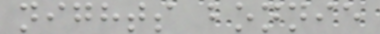nights bonnie
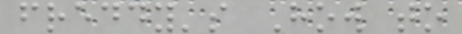freddy's How to
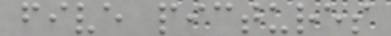five pictures
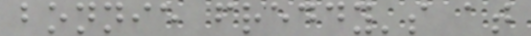bonnie freddy's at
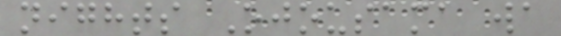nights Ojousama wa
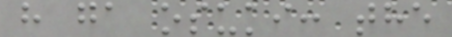h ga osuki: the
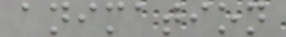animation
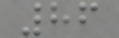86
